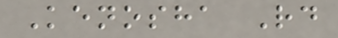Kenosha Rd
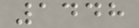1448
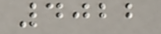4022
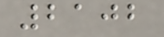2102
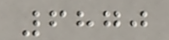6870
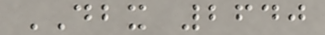DBX 2640
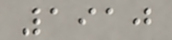1910
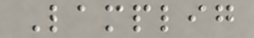Lamplig
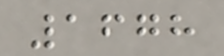1678
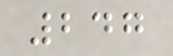247
